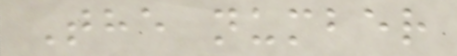The number
